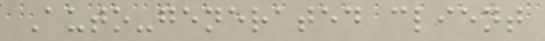Auto-generated client
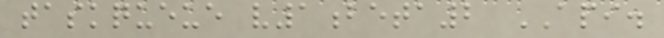taskqueue v1beta2 API.
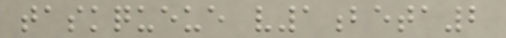taskqueue v1beta2
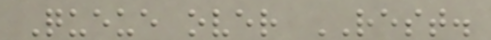Queue over REST.
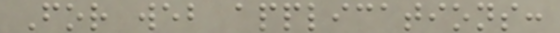For web applications:
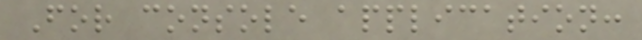For console application:
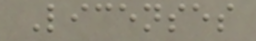Licenses
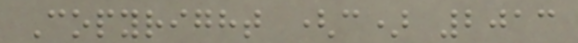Copyright (c) 2013
